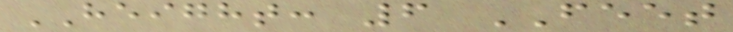HEIGHT: 6 FEET
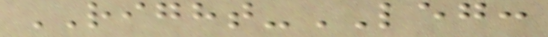RIGHT-LEG:
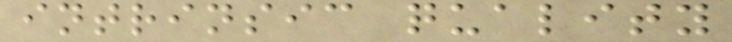intrinsic quality
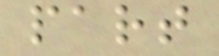part
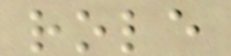role
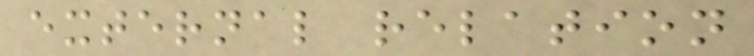external relation
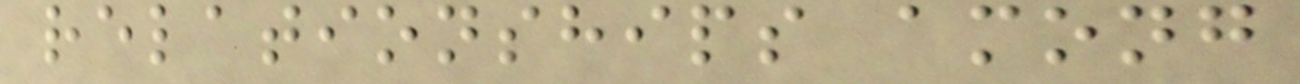relationships among
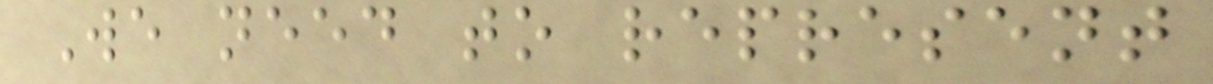We need to represent
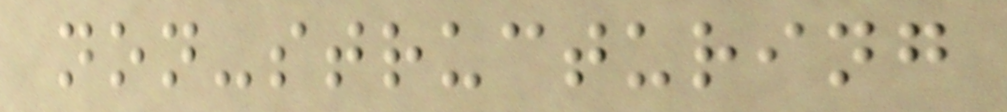non-structuring
